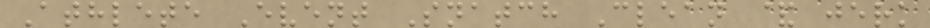Athlete Event Snatch Clean & jerk
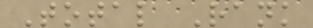Total Rank
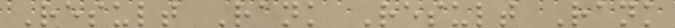Result Rank Result Rank
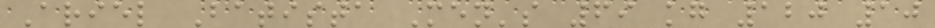Ariel Batista Men's 69 kg 120 10
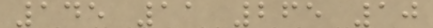145 11 265 10
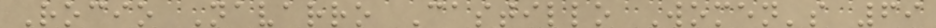Rocio Navarro Castillo Women's 69
